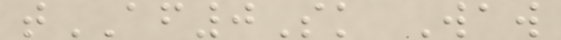tAF0Sk Waw
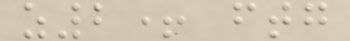z2+ ftg
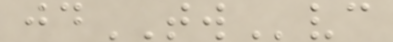jdTWvc
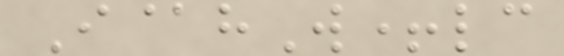I@hW+lc
